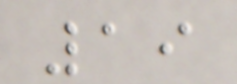19
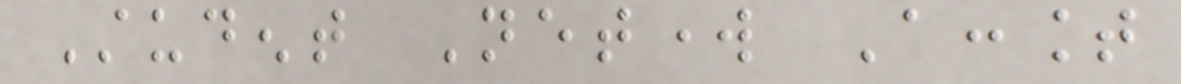Student Network Account
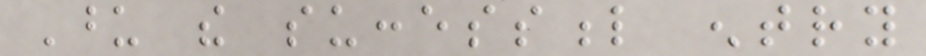Upon the successful entry
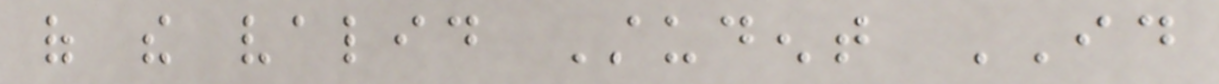of the valid Student ID
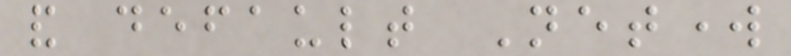and default Network
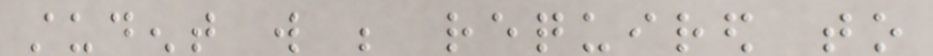student will be required to
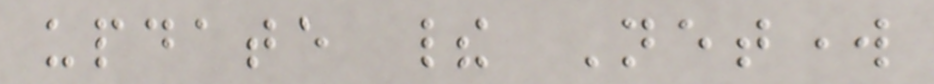update their Network
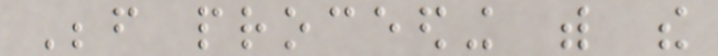Before proceeding with the
